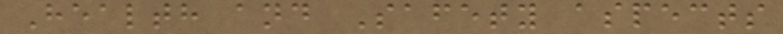Health and Safety aspects
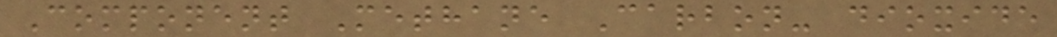Component Methane Carbon- dioxide
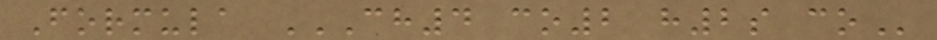Formula CH4 CO2 H2S CO
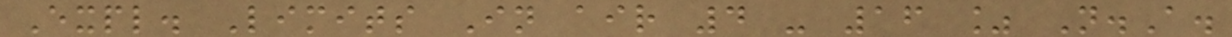Expl. Limits In air 4 - 16 % N.A.
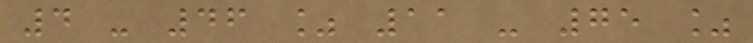4 - 46 % 11 - 75 %
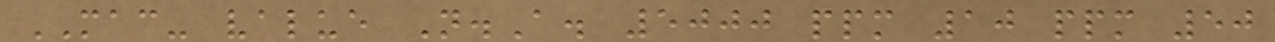MAC- value N.A. 5000 ppm 10 ppm 50
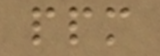ppm
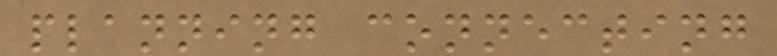planning connecting
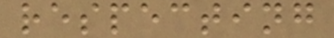respecting
